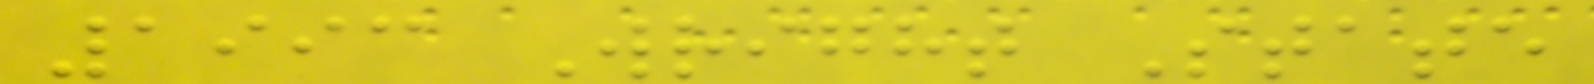1993 Wright State
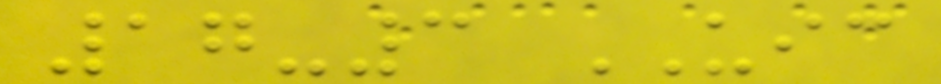17-3 UIC
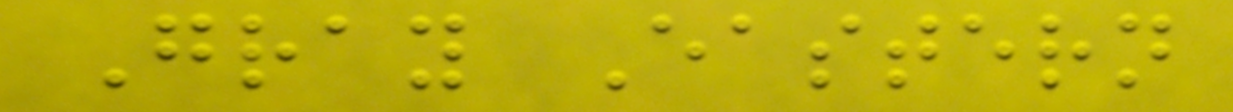Gray Eastern
